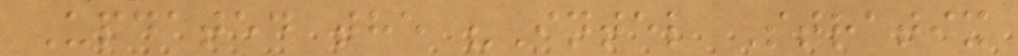Updated the "Intel Stratix
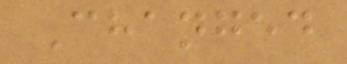Changed
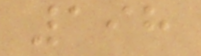198
